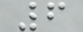6
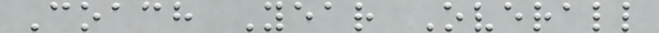Coach Year Overall
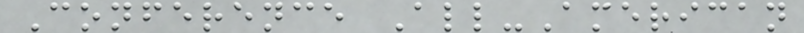Conference All-American
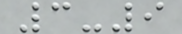3-9
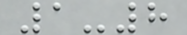1-8
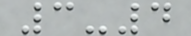3-4
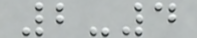2-4
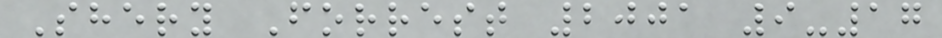Shery Forrest 2001 9-17
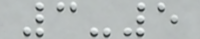3-5
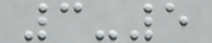3-5
